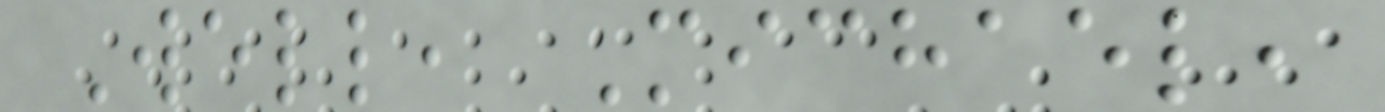Well, Michael,
